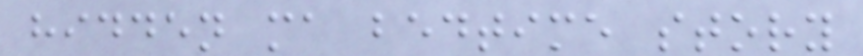hidden ma bedtime story
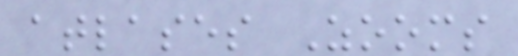atlases Zooms
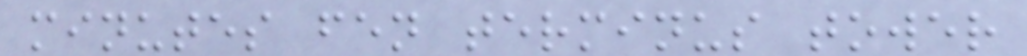minutes fen terminus tower
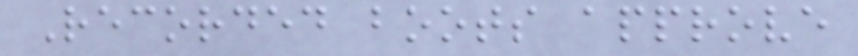Recorded boots approve
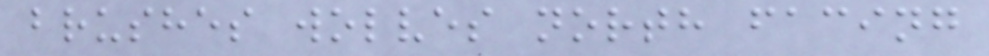brushes wolves north facing
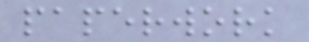paperwork
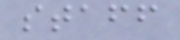staff
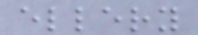ellery
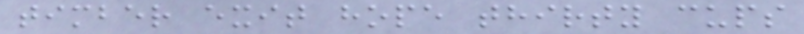timber exit hope thirty cups
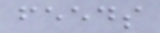feeds
